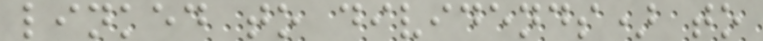linked to dividends) to
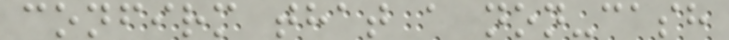confirm that a non-cash
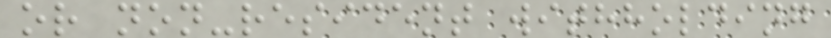or non-resident withholding
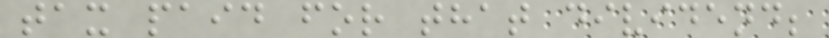tax paid for that dividend;
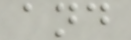and
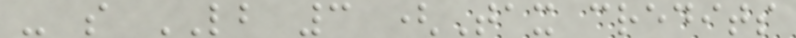- s LB 3 (Tax credits
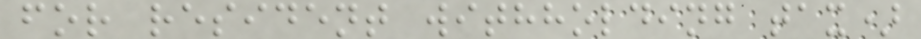for resident withholding tax)
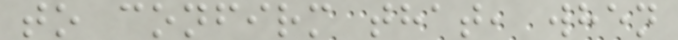to confirm that, when
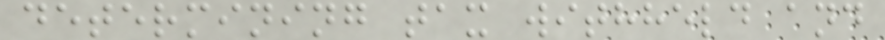determining tax withheld and
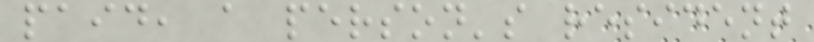paid, a person's resident
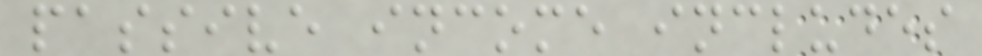passive income includes
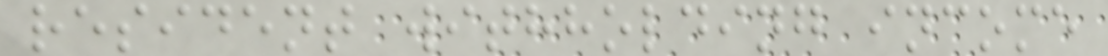resident withholding income
